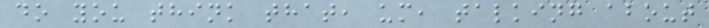do you think that, um, talking about
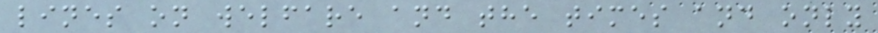lines on welfare and the times and only
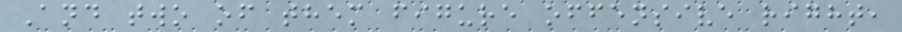And two of them figure offensive right,
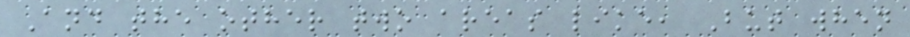And the other two areas like, But when
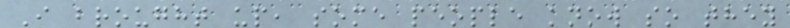I brought up, some people know so they
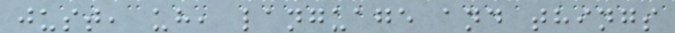just, uh, language and things
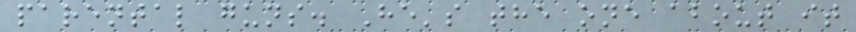parental guns. He's the one about it
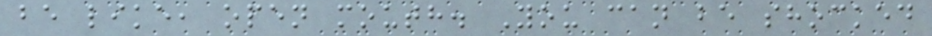be like, open mouth. You can be shocked
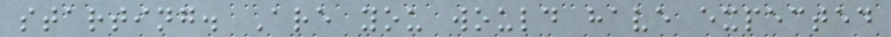starting. Are you would have expected
